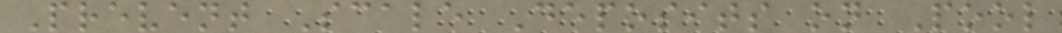Prevent Scale Deposits on Pool
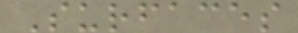Surfaces
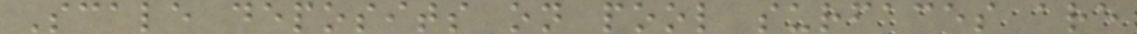Scale deposits on pool surfaces are
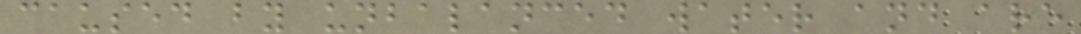caused by unbalanced water and are
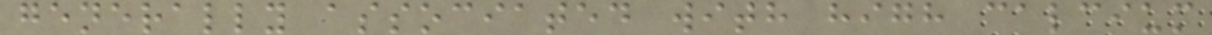generally associated with high calcium
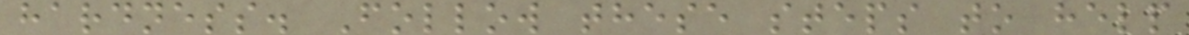hardness. Follow these steps to help
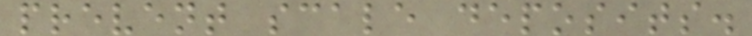prevent scale deposits.
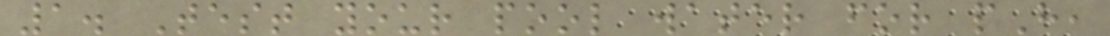1. Test your pool water for pH,
